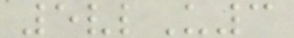5vlU3
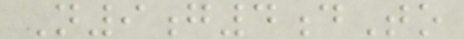N9g4dTo
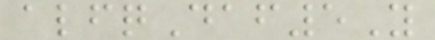alfqDaf5Y
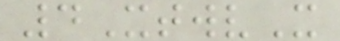4XtwvX
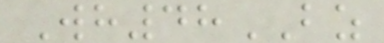Wh48BZ
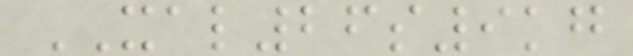XAL26s9kg
